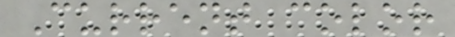Current color
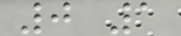0 1
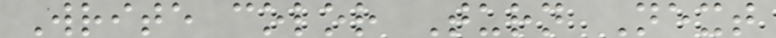Write color Turn Next
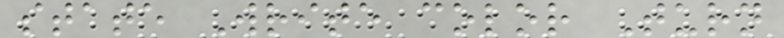state Write color Turn
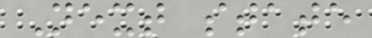Next state
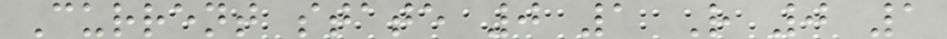Current state 0 1 R 0 1
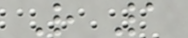R 1
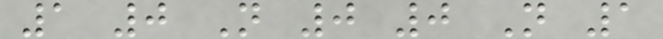1 0 N 0 0 N 1
